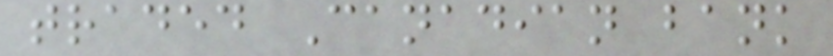traded Canadian bank
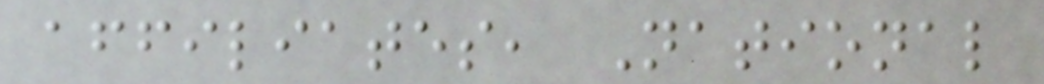affiliates, National
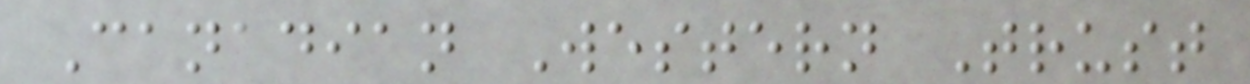Canadian Western Trust
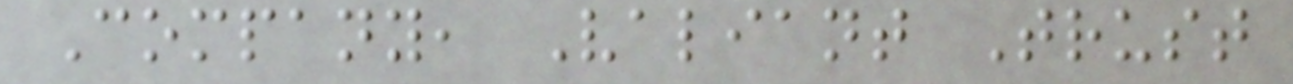Company, Valiant Trust
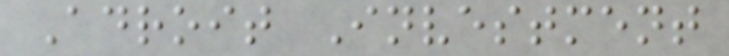Adroit Investment
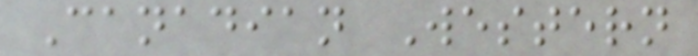Canadian Western
